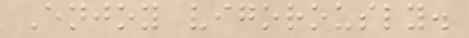Enjoy vigorously.
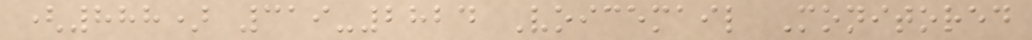(888) 319-2824 Voicemail Monitored
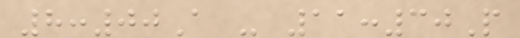8:00A - 11:30P
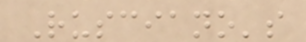Rusciano's
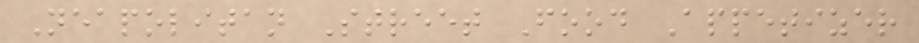Neapolitan Street Food Appetizer
